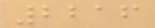2216
